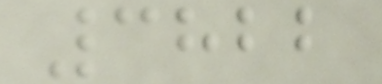3822
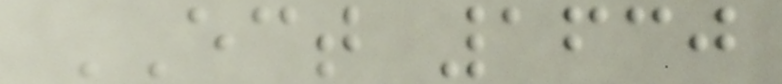ECT 1630
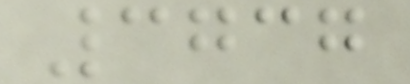3737
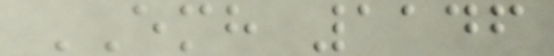EMH 1146
